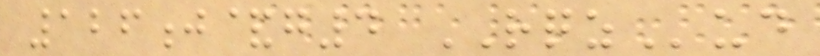126j&g4 RQZud
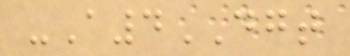-A4DGT
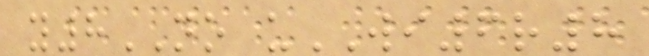y8NO uWI6r8
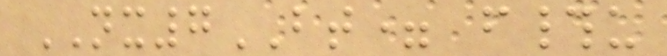NX7BT= f#u
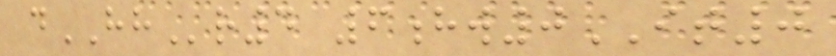dHHr4 6hw0IT0
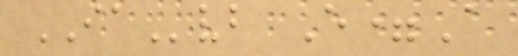IAvb E=A
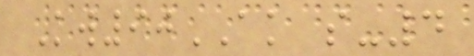Kw90AK s-4
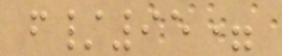f/95=
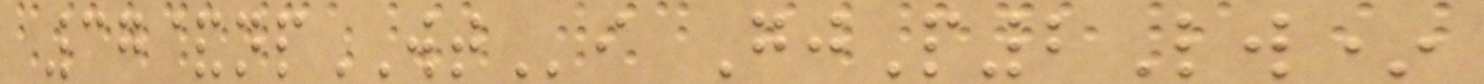37&npWTi GjP2Lw*
